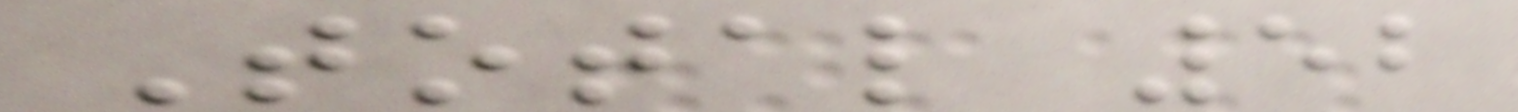Total 52
